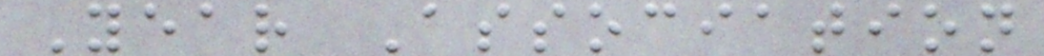Year Association
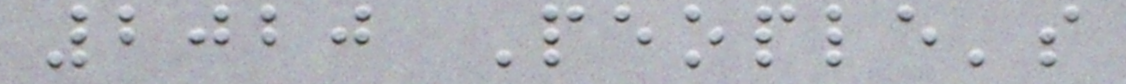2020 People's
